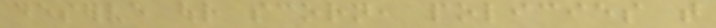deserve our scorn, policies that
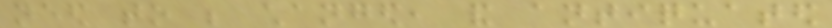need to be changed, and antiquated
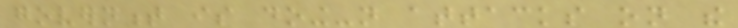government is doing-not attacks on the
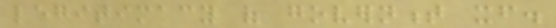legitimacy of government itself.
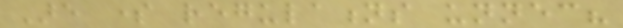Are some regulations unnecessary?
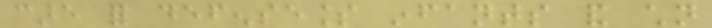care for defenseless infants and children
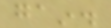gain.
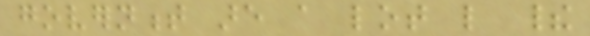government are a lot like their
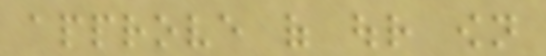approve of our own
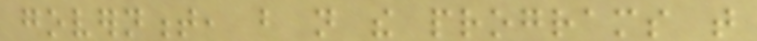government, but not the programs that
